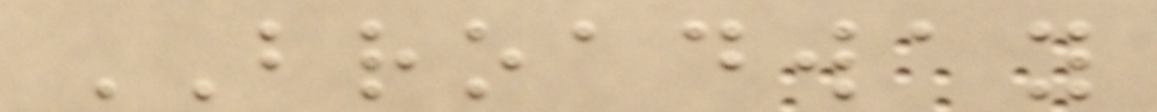BROADWAY
